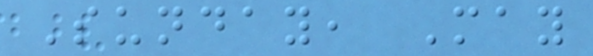Sunday, May
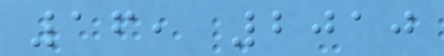16, 2010
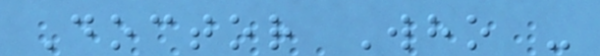Doctor Who -
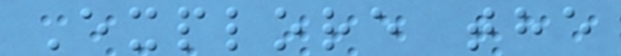Explore the
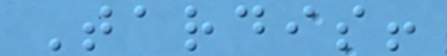Tardis!
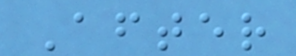After
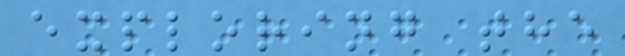exploring the
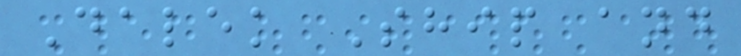Dalek Ship and
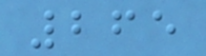265
